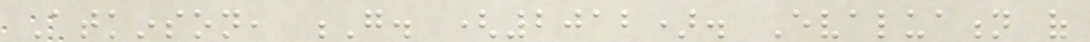Atkinson, G. (2012). Evaluation of
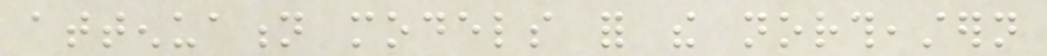attenuation models for the northeastern
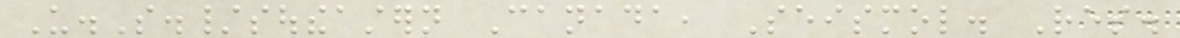U.S./southeastern Canada, Seismol. Res.
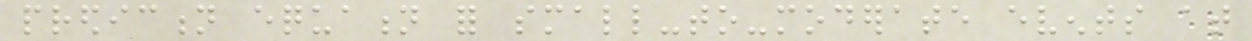prediction equation for small-to-moderate events at
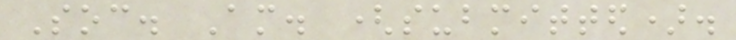Soc. Am. (submitted).
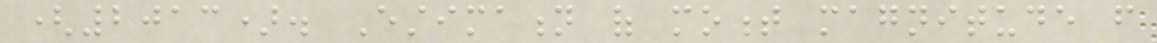(2013). Estimation of moment magnitude from
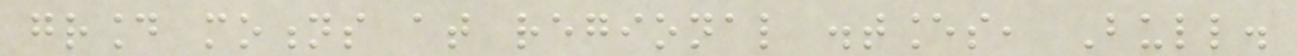ground motions at regional distances, Bull.
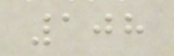108
